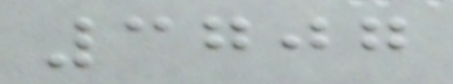3707
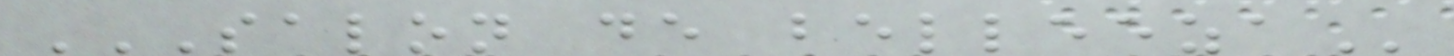SALON DE BELLEEZA
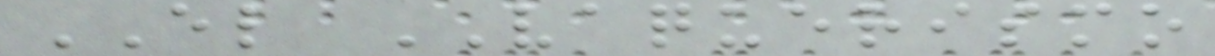EL VAQUERISMO
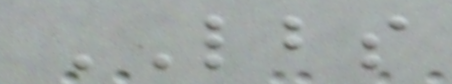LBS
